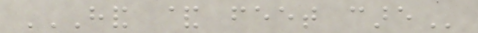HAND & FEET CARE
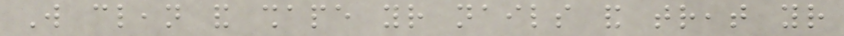Will clean and shape your nails and treat your
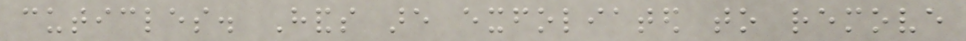cuticles. Hands are exfoliated to remove
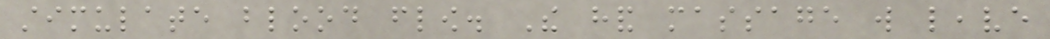stimulate blood flow. The hand massage will leave
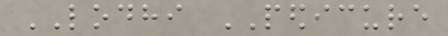LODHI PEDICURE
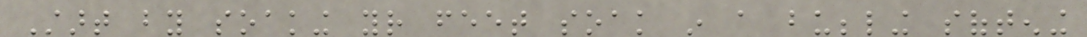Start by soaking your feet soak in a bubbling softening
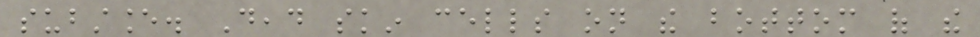substance. Dead skin cells on the bottom of the
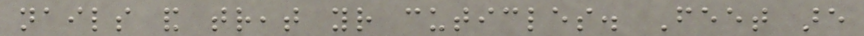nails and treat your cuticles. Feet are
